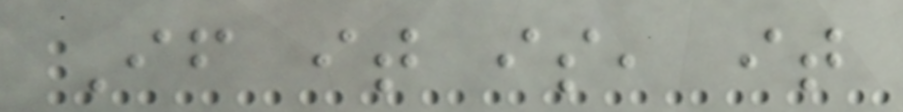If it is, it
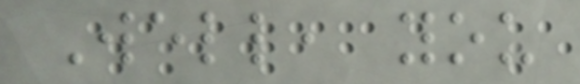Well, you
